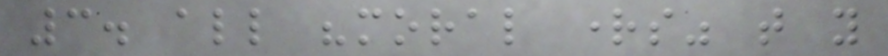3. all "moral rights" that you
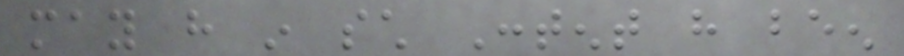may have in such Content have been
